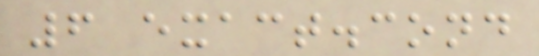6 exact.cond
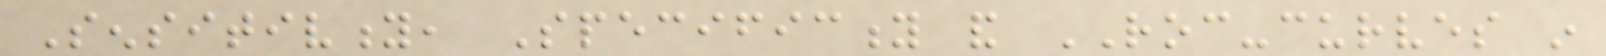Sensitivity, Specificity and ROC-curves in
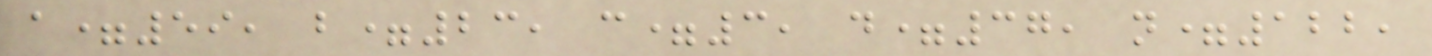a=59, b=23, c=3, d=37, n=122,
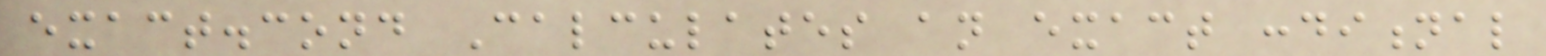exact.cond Calculates an exact conditional
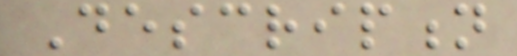Description
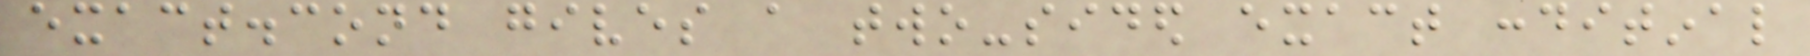exact.cond gives a two-sided exact conditinal
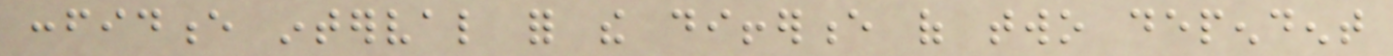confidence interval for the difference of two dependent
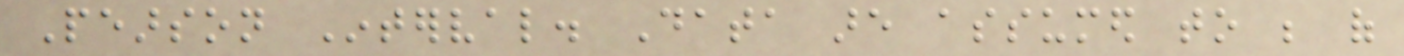Pearson Interval. Data are assumed to be of
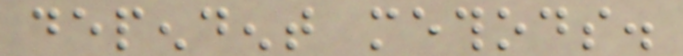dependent methods.
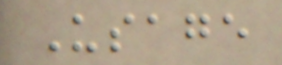Usage
